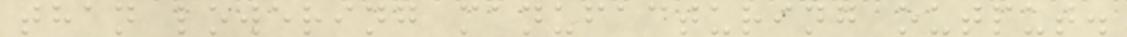than lowering manufacturing output.
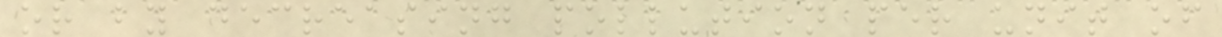or by decreasing pollution per unit of
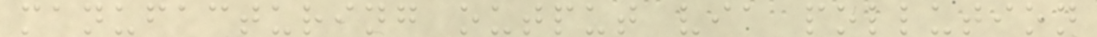manufacturing output via pollution
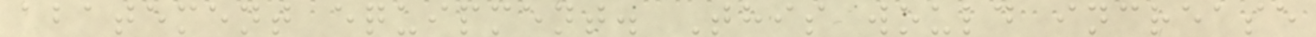abatement equipment. This would increase
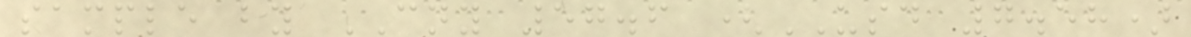sample by CNY 57.6 (USD 7.58)
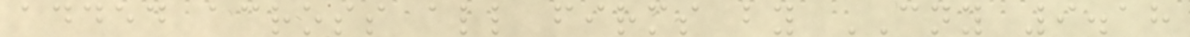added across all firms by CNY 9.18
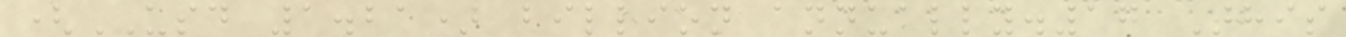(USD 1.21) billion annually.17 This
